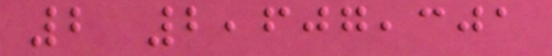2 2,607,301
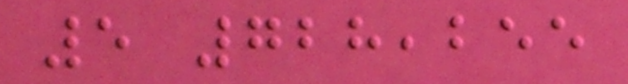5 728,255
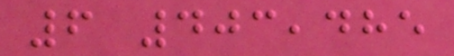6 403,485
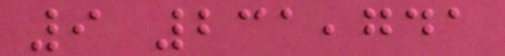9 231,741
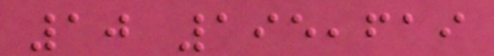10 195,619
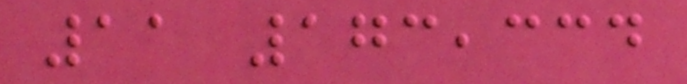11 173,334
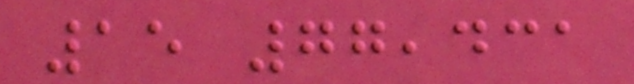15 77,431
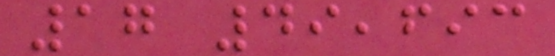17 49,693
